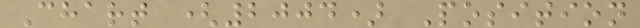Chart (2004) Position
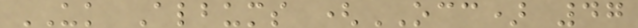UK Albums (OCC) 47
